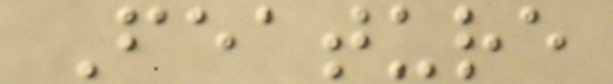Feature
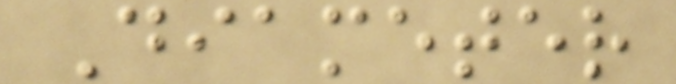Diameter
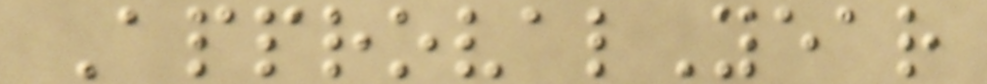ApprovalYear
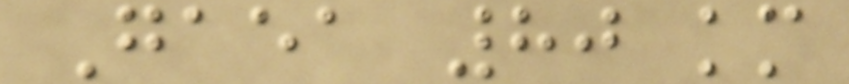Gaea 80 km
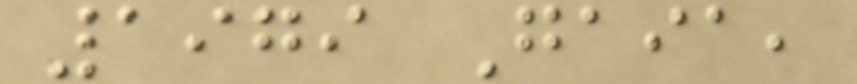1979 Gaia,
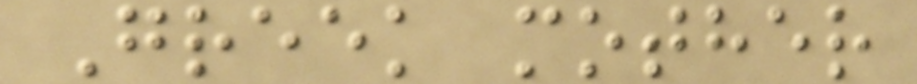Greek mother
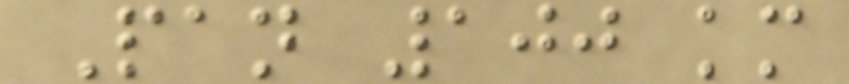Pan 100 km
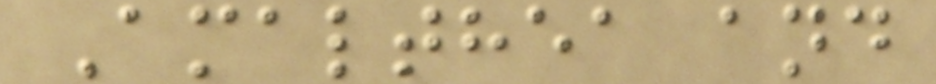Amalthea and
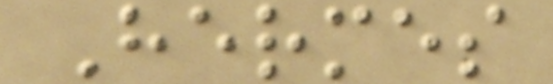Hermes
